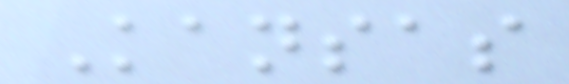Kansas
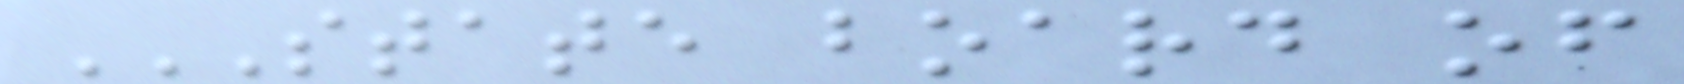STATE BOARD OF
